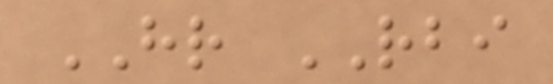HR RBI
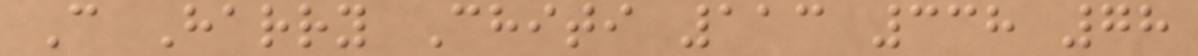C Harry Chiti 113 338 78
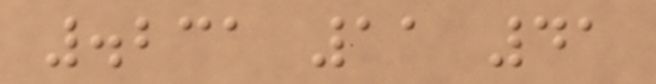.231 11 41
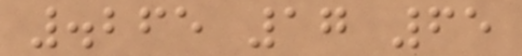.265 17 65
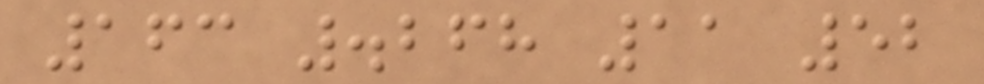163 .268 11 52
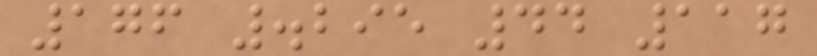176 .295 44 117
